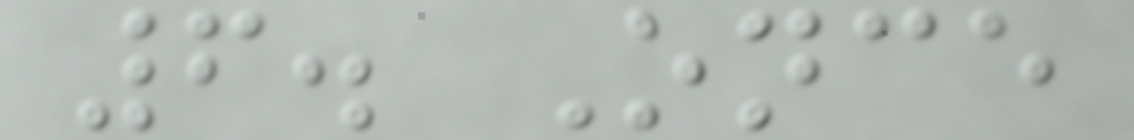6. Once
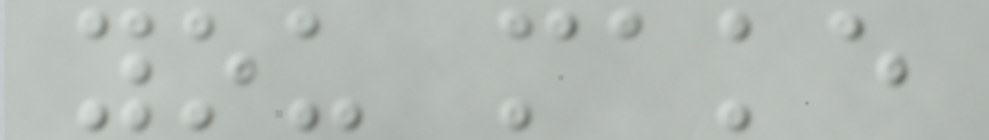you make
